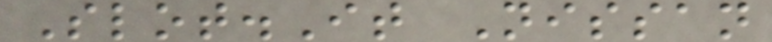Slot.It Nissan
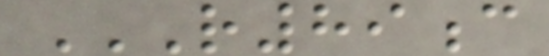R89C
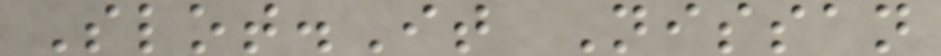Slot.It Nissan
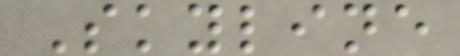Skyline
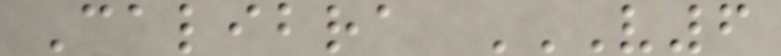Calibra V6
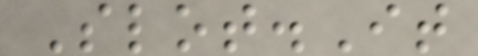Slot.It
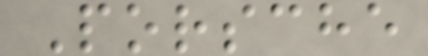Porsche
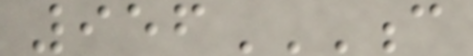956C
